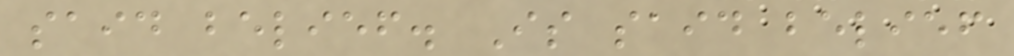said belief. Is said belief
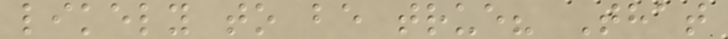likely to be true? That
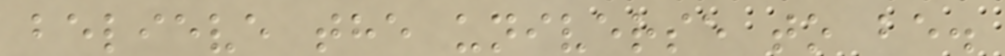believe the universe to be.
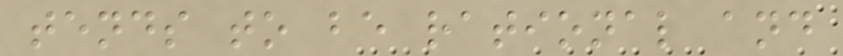tends to be rational and
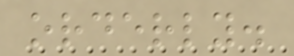orderly.
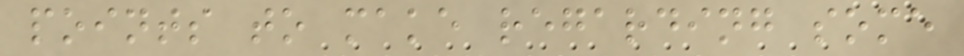points to make regarding some
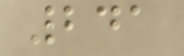241
